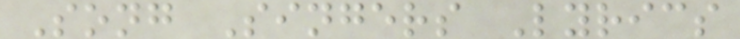Song Singers Lyrics
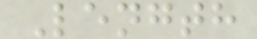Length
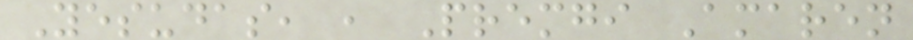Yesudas, , Premgi Amaren
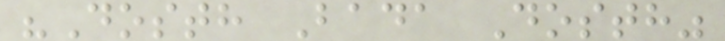"Dosth Bada Dosth"
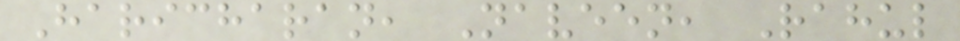Haricharan, Naveen, Rahul
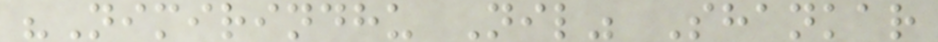"Nimirindhu Nil" Shankar
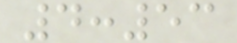4:53
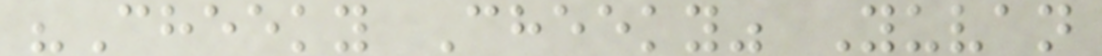"Cheeky Cheeky" Yuvan
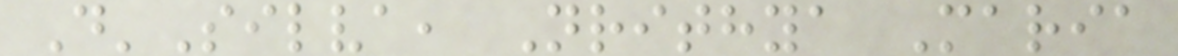D'Silva, Nrithya Maria
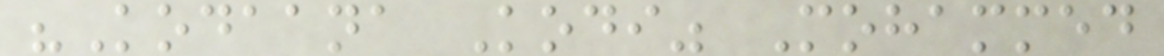"Kodaana Kodi" Mohammed
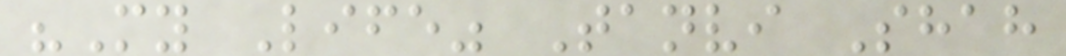"My Life" Tanvi Shah
